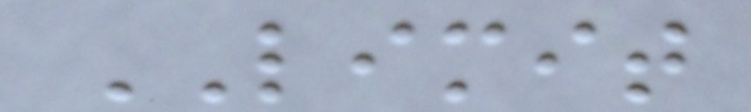LIMIT
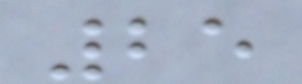25
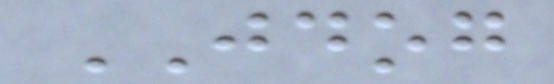JDOG
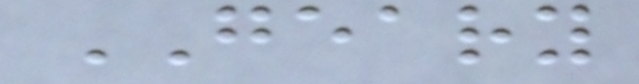GEARY
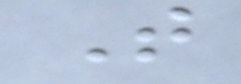T
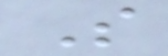S
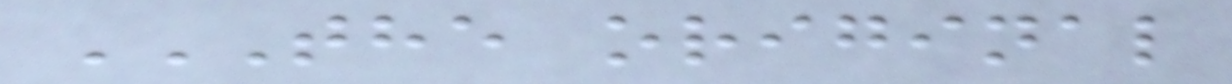THE ORIGINAL
